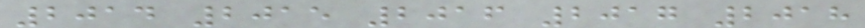2014 2015 2016 2017 2018
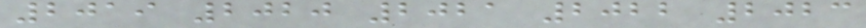2019 2020 2021 2022 2023
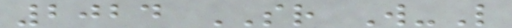2024 SR W-L
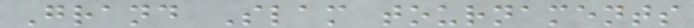Grand Slam tournaments
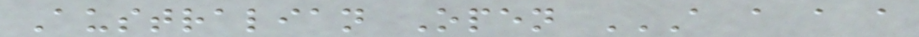Australian Open A A A A
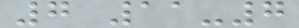7 11-7
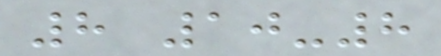8 10-8
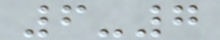6-7
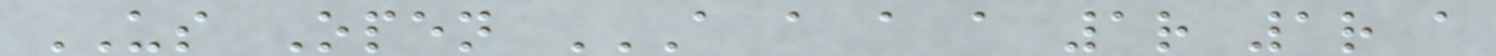US Open A A A A 1R 1R A
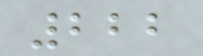222
